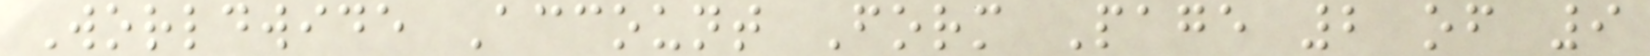Worldwide Account Form Page 2 of 9
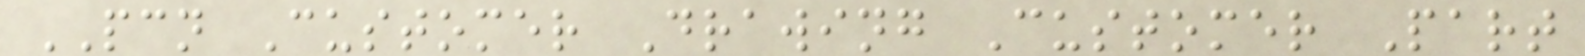PCN Customer Drawing Customer Part
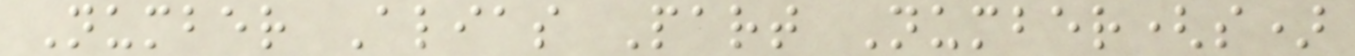Number Alias Part Number(s)
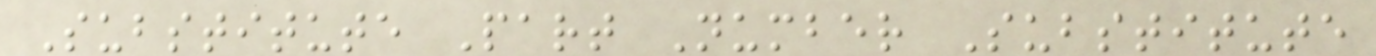Substitute Part Number Substitute
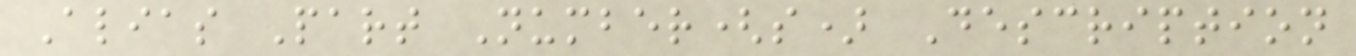Alias Part Number(s) Description
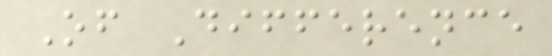Of Difference
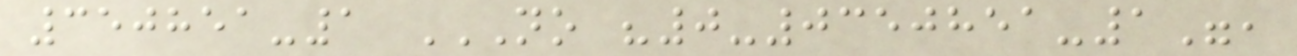350851-1 NO "0-0350851-1",
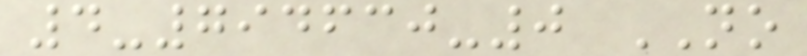4-794630-0 NO
